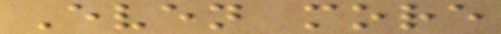Even more
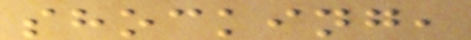shocking,
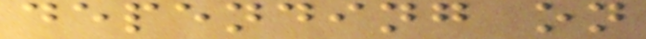depending on
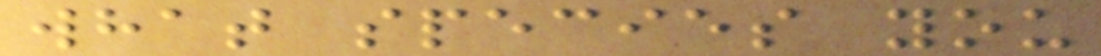what species you
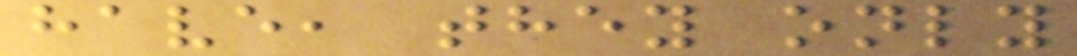have, they only
